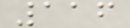116
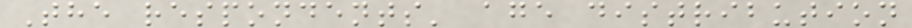The respondents' age distribution
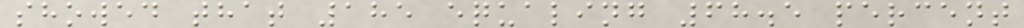showed that 185 equaling 68.5 percent
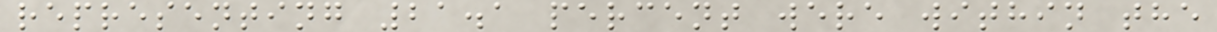representing 21.1 percent were within the
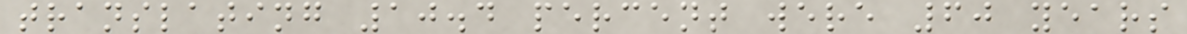translating 10.4 percent were 60 years
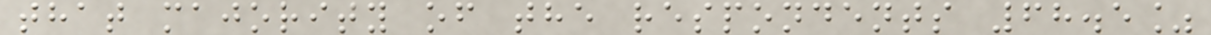that majority of the respondents 68.5%
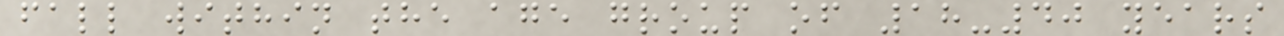fall within the age group of 18-40 years
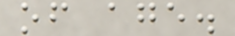of age.
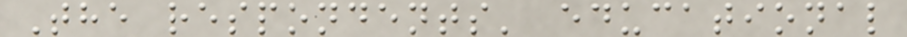The respondents' educational
